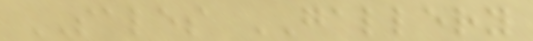SALES GALLERY
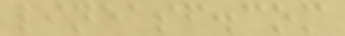lineasf.com
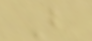B
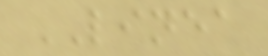LINEA
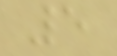5
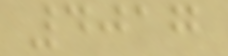4017
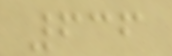636
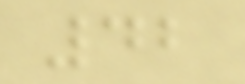42
